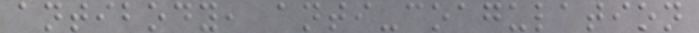antibody, anti-coagulation
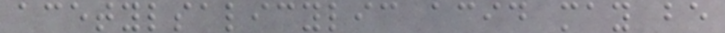acetylsalicylic acid may be
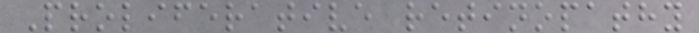Proliferative retinopathy
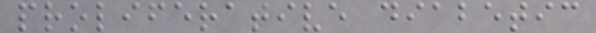proliferative diabetic
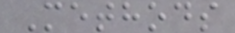Methods
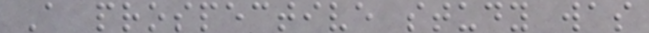A prospective study was
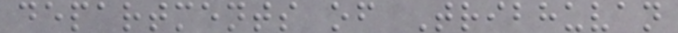departments of Tribhuvan
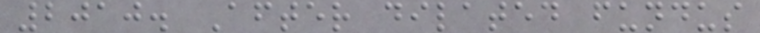2010. After dilated fundus
